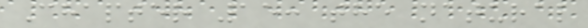Chapter 15: the natural
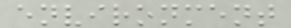environment
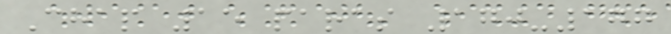Chap 15 paras 170-177
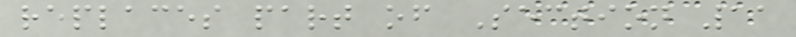replaces part of Section 11
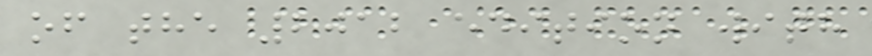of the 2012 edition with
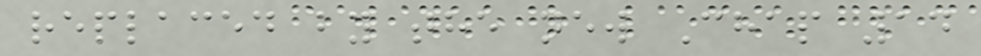replaced by the new Chap 14
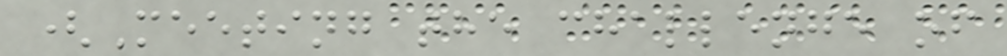(Meeting the challenge of
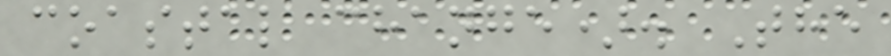coastal change). The
